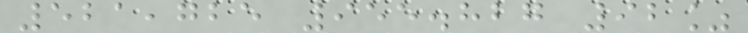521,725 955.827 92%
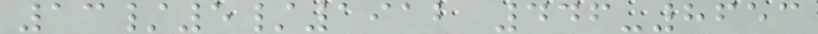13/5/1912 446-8653
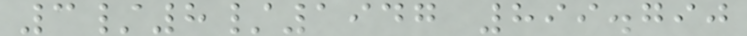3/8/1947 899.790
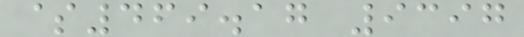$469.17 9397
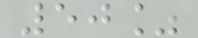50%
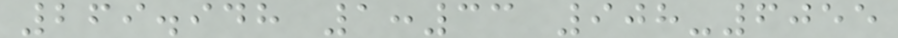269.948 1:33 908-6055
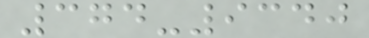374-9340
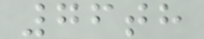76th
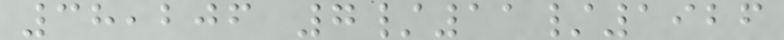38,206 7/11/1926
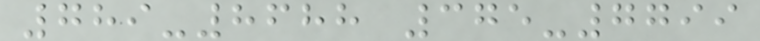789-8688 375-7799
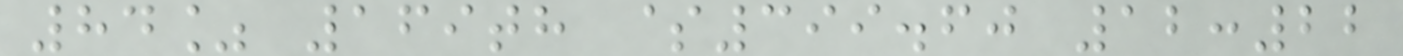84% 169th $399.60 12:22
